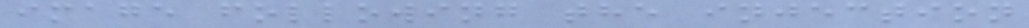image following the injection
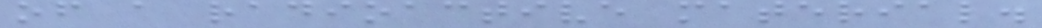of a radioactive material.
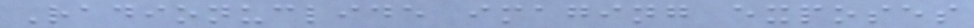Radionuclide imaging exposes
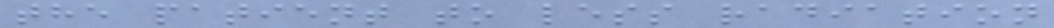the patient to less radiation
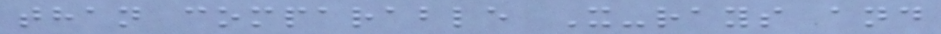than comparable X-rays and
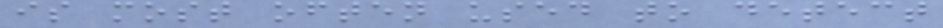is most often used to detect
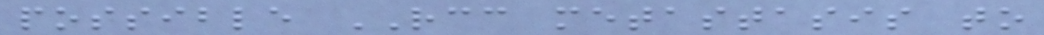possible RCC metastasis to
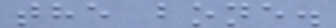the bone.
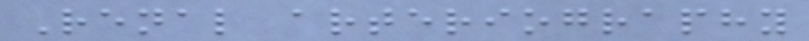Renal arteriography
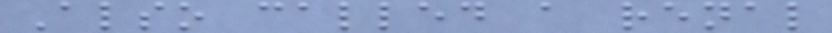Also called a renal
